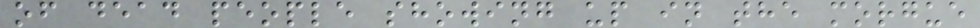of dead people showing up in the morgue
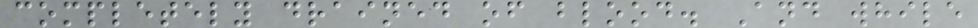completely drained of blood. And while
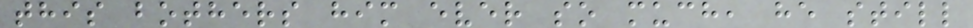this bothers him ever so much, he still
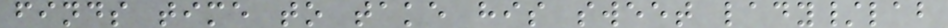finds time to take his sweet lady/lab
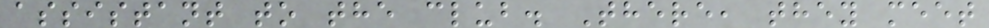assistant to the club. There, they meet
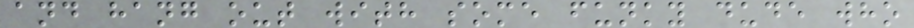and hang out with some funky dude who
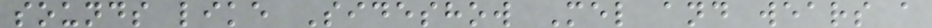sounds like Sideshow Mel and wears a
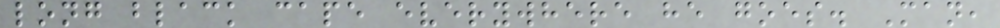long black cape everywhere he goes. Man,
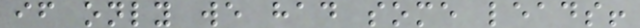if only we had some leads!
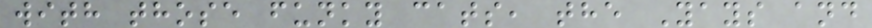with those funky cats, the Yays and
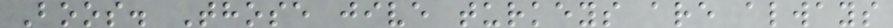Boos. Those jive turkeys are always
